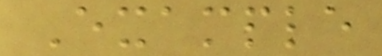Example
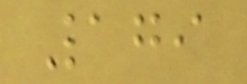179
